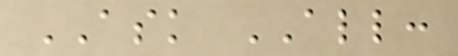ASK ALL:
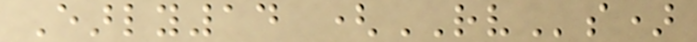Early14 (RVs)
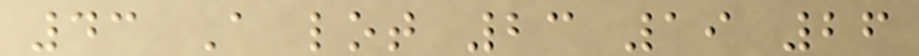43 A lot 23 19 26
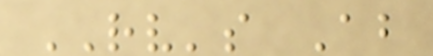RV's About
